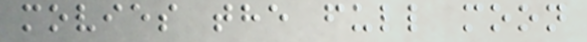movies the full moon
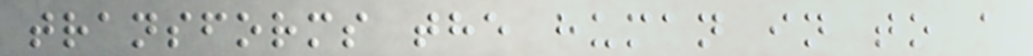transforms the human in to a
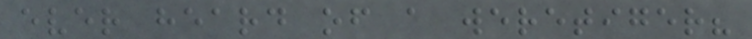ever heard of a weretiger?
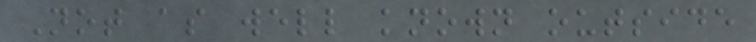Not as well known outside
